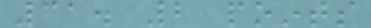31. 2 points
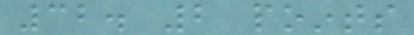32. 2 points
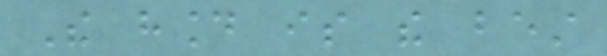The hound is the best
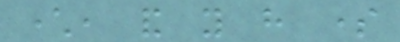character, and you have some
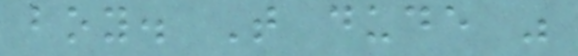boy. That dude was
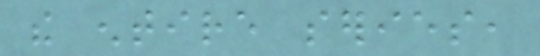the entire series,
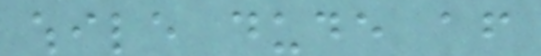while dude after
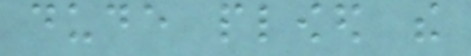dude plowed the
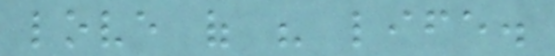love of his life.
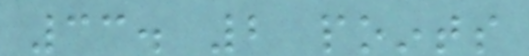33. 2 points
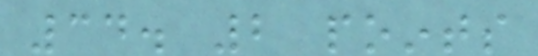34. 2 points
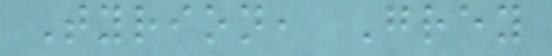Tyrion, Grey
